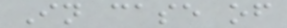In case of
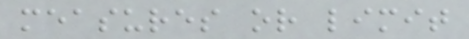measures or limit
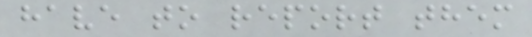have to report them
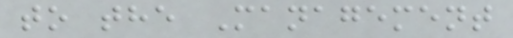to the Management
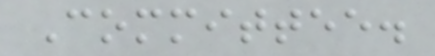Committee.
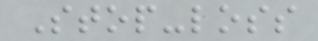Stop-loss
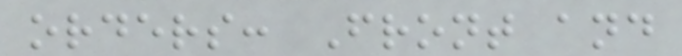orders: Front and
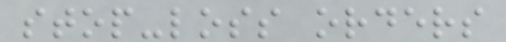stop-loss orders
